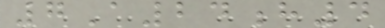7A24h4
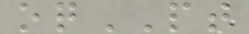oqPT
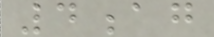4ag
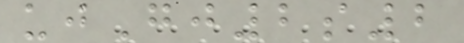ujGj2s2
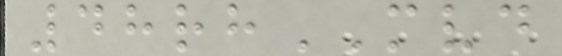48rhMVD
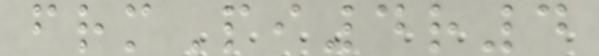frmPi4r4
